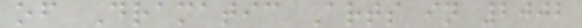of Dramatic Arts in 2002
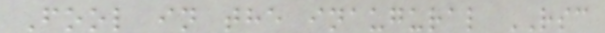Fool in the inaugural RSC
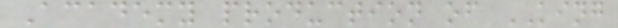Academy production of KING
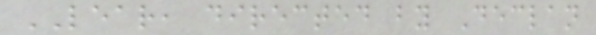LEAR, directed by Declan
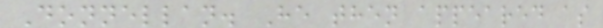Donnellan. He then appeared as
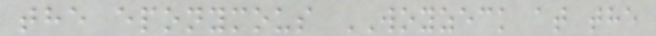the eponymous WOYZECK at the
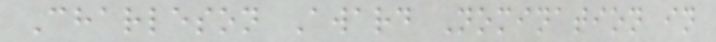Charleson Award Nomination in
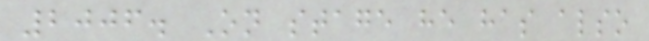2006. On stage he has also
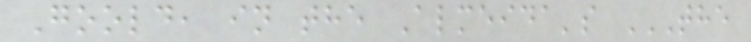Goold, in the Almeida's THE
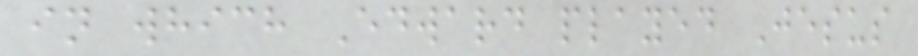in which Edward played Jesus
